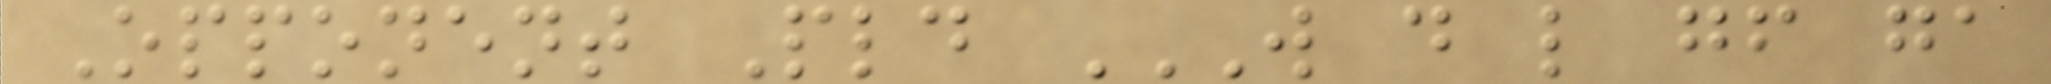Opponent Pld W D L GF GA
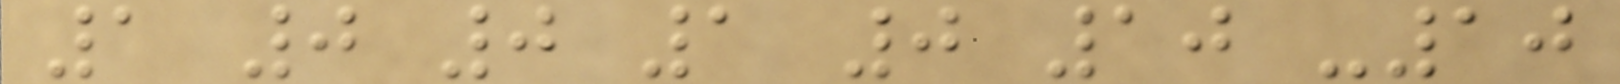1 0 0 1 0 10 -10
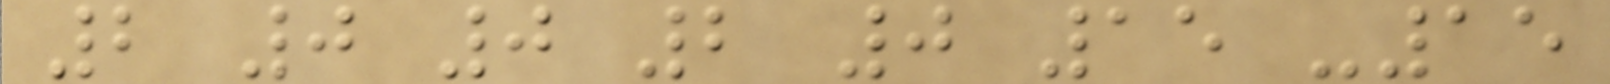2 0 0 2 0 15 -15
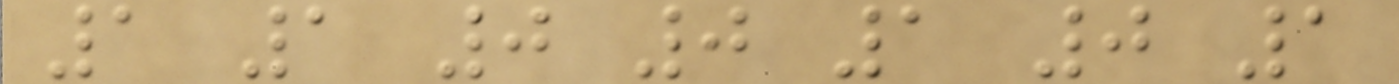1 1 0 0 1 0 1
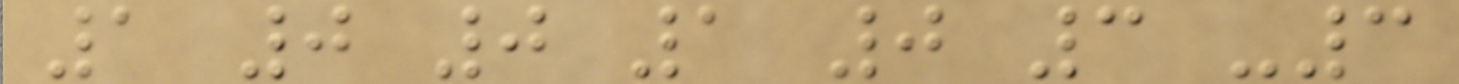1 0 0 1 0 3 -3
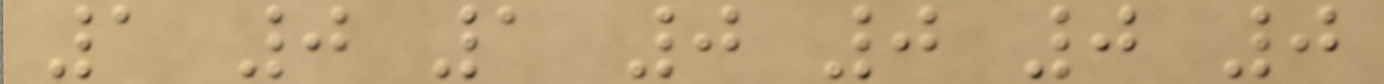1 0 1 0 0 0 0
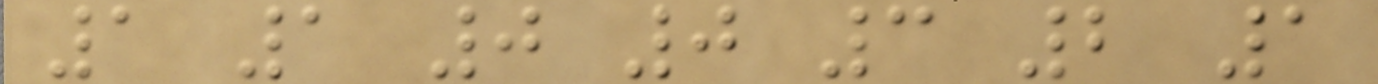1 1 0 0 3 2 1
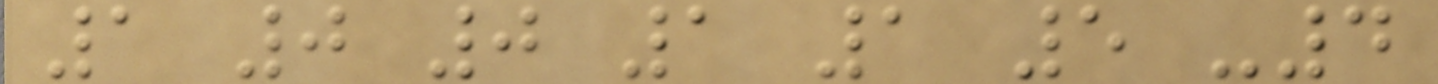1 0 0 1 1 5 -4
